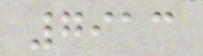7913
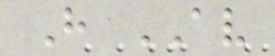H AV
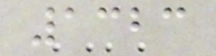1323
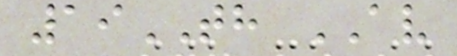19TH AV
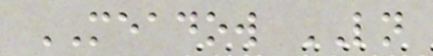MEADOW LN
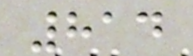814
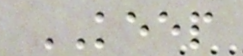KEEP
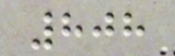808
